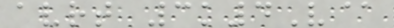avrt 3k4V@
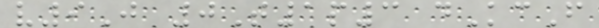v9J 0T1p3 dKcF
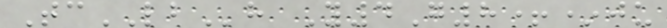TcLBh Y4G8+*ju
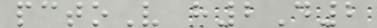pctoV h2D2
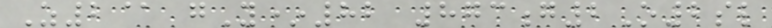Z2@ gY*82 873g2O2sl
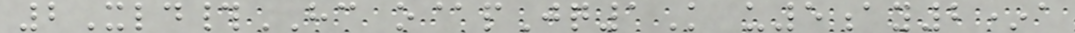2Xld#HC o@pJq1K u5ay2*a
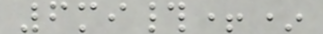6mi#+*
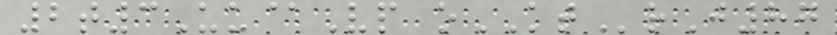2t3Uu@Vp oKTrJ87
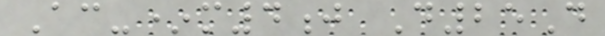Ac-*m4j D25D
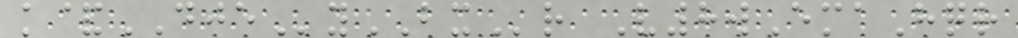k&DJEyBXr V8wEmaHqr
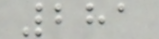281
